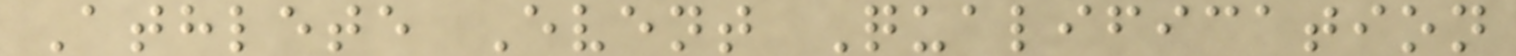Athlete Event Qualification
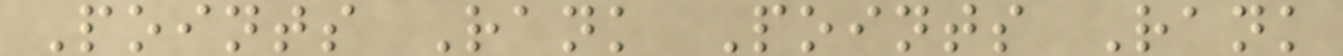Points Rank Points Rank
